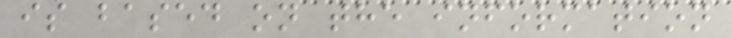is based on the information
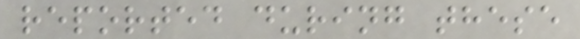reported during these
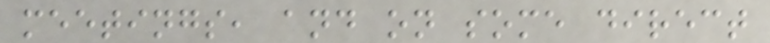meetings, and on some direct
